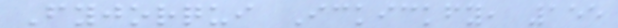Fyjorqui Ickickfy, 155
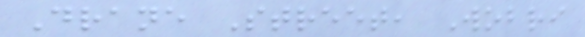Drane Street, Wobri
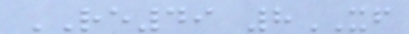RE49 8XF
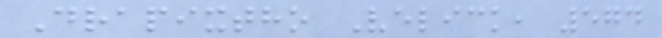Drapixtho Velick, 574
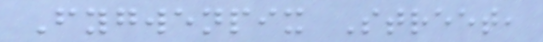Fygwenpix Street,
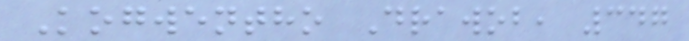Kogwentho Drawob, 347
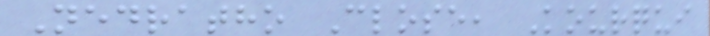Nedratho Close, Kourqui
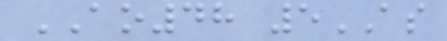AO48 5AS
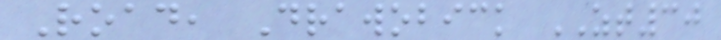Road, Drawobick ZT30
